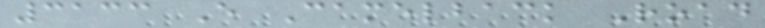3133 E Camelback Road
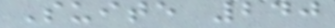Suite 240
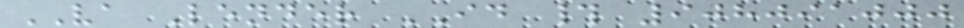VA Lender ID # 908091000
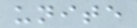unite
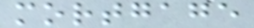mortgage
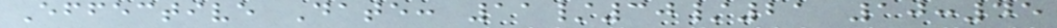Effective Date: 11/30/21 10:45
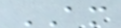AM
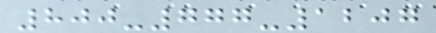800-777-1207
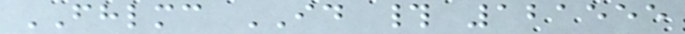FHLMC ID # 121555
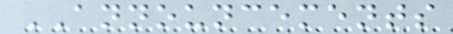ANNOUNCEMENTS
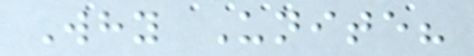Why Unite?
